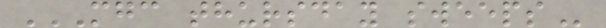MGC THURSDAY SWEEPS
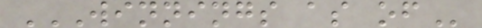WINNINGS AS OF
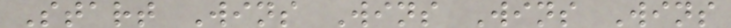Start Wins Wins Wins Wins
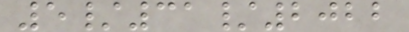5/31/2022
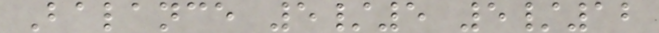Balance 5/5 5/12
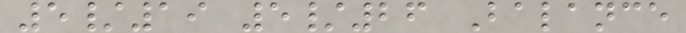5/19 5/26 Balance
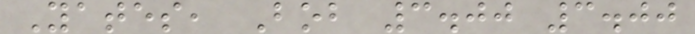Yates, Bob 3.00 3.00
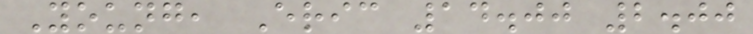Young, Eric 14.00 2.00
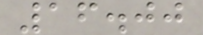16.00
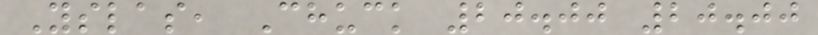Yslas, Chuck 20.00 20.00
